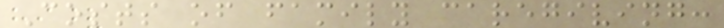Costs of family caregiving:
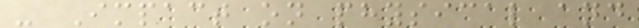- Impact on physical and
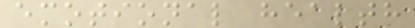emotional health
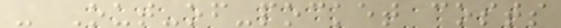- Out-of-pocket costs
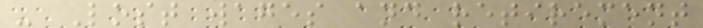- Lost wages and retirement
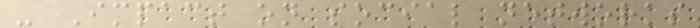- Impact on social networks
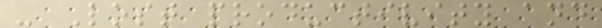- Lost productivity and
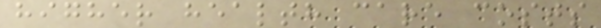higher health care costs
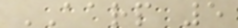AARP 5
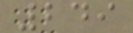249
